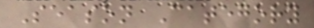Season Category
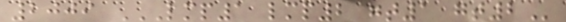2009 LMP1 LMP2 GT1 GT2
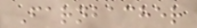Farnbacher
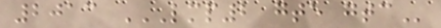2013 LMP2 GTE GTC
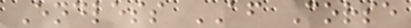Endless AF Corse
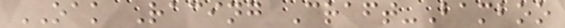OAK Racing Craft-Bamboo
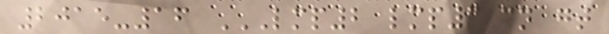2015-16 LMP2 LMP3 CN GT
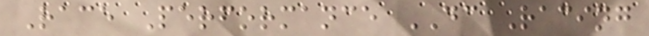Race Performance DC Racing
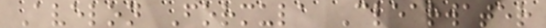Avelon Formula Clearwater
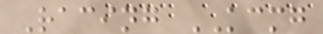Racing KCMG
